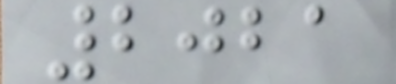2021
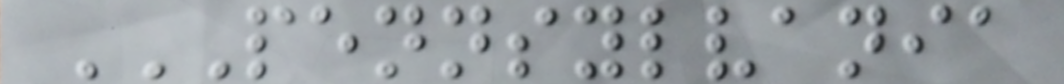PENNSYLVANIA
